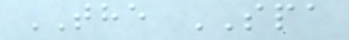THE SPA
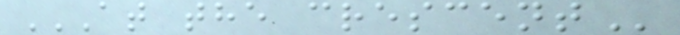AT THE CRESCENT
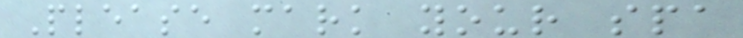Please mark your spa
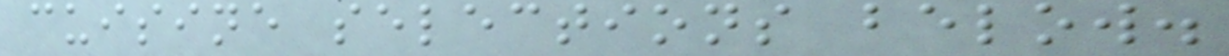cuisine selections below.
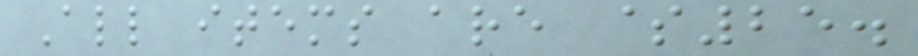All items are $25.
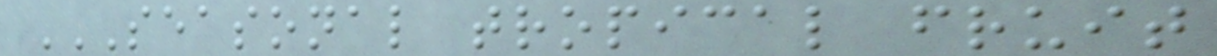SEASONAL TROPICAL FRUIT
